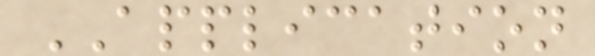APPLICATION
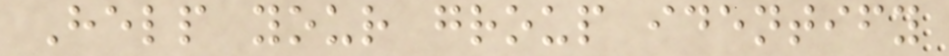Help your group identify
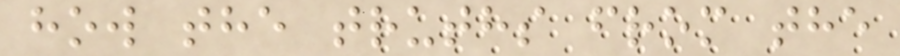how the truths from the
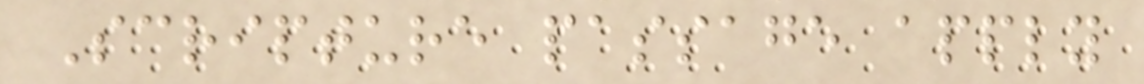Scripture passage apply
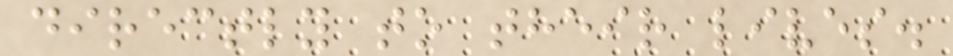directly to their lives.
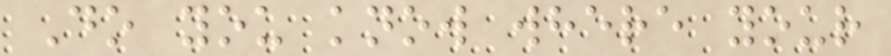Do you know where your
